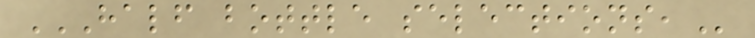HALF BOTTLE SELECTIONS,
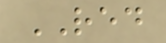RED
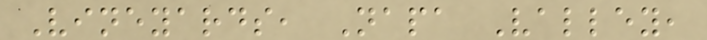Vineyards, Napa Valley,
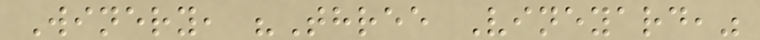Winery, "Three Vineyard,"
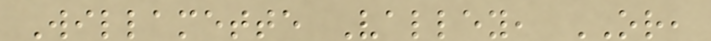Willamette Valley, OR,
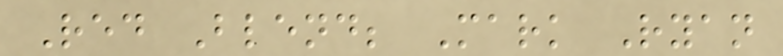Red Blend; Mark Ryan
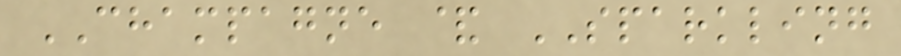CHAMPAGNE & SPARKLING
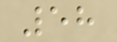58
